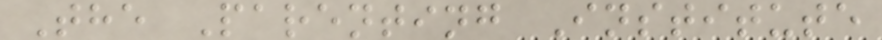The Parenting Institute
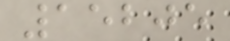15205
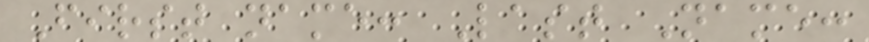First name: Last Name:
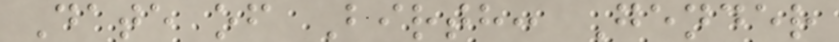Date of Birth: Gender
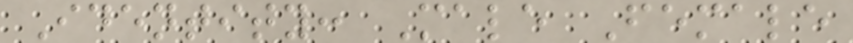Identity: Male Female
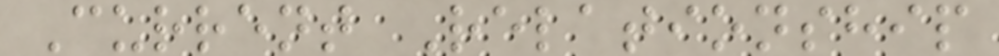Current Relationship
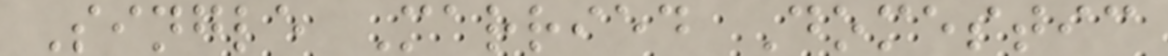Single Married Domestic
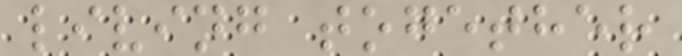living together
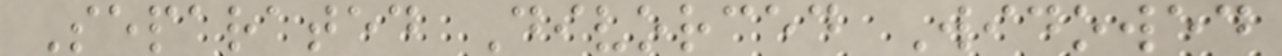Separated Divorced Widowed
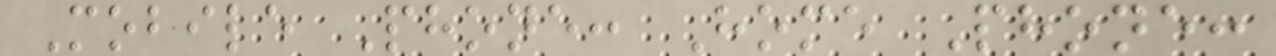Mobile Phone: Home Phone:
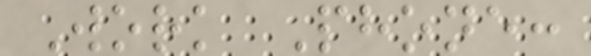Work Phone:
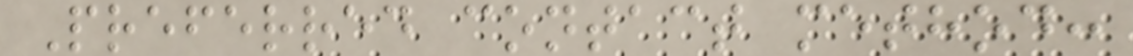Preferred contact method:
